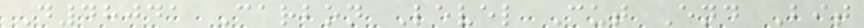D48041 Carbon Level Cut End Bit
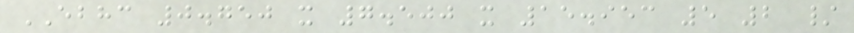EBHC 0.750 x 7.500 x 15.953 5 2 /
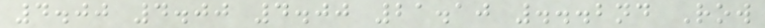4.00 4.00 4.00 21.10 ...2nd Row
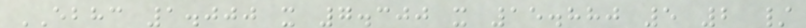EBHC 1.000 x 7.300 x 15.880 5 2 /
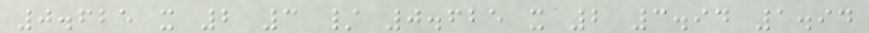0.625 x 2 3 / 0.625 x 2 3.94 1.94
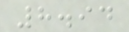8.94
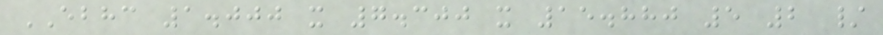EBHC 1.000 x 7.300 x 15.880 5 2 /
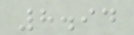8.94
